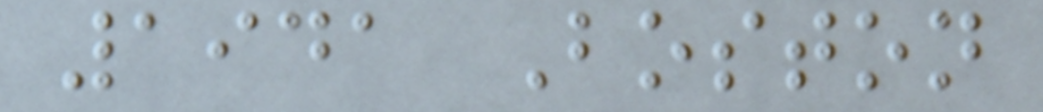1941 Boston
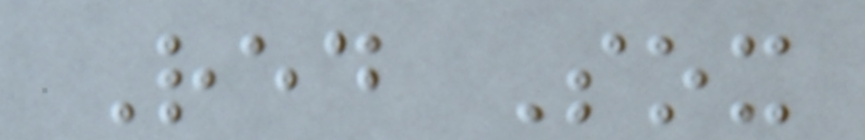Red Sox
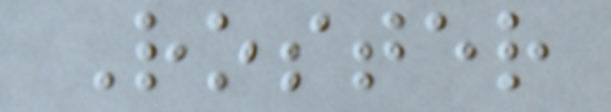Roster
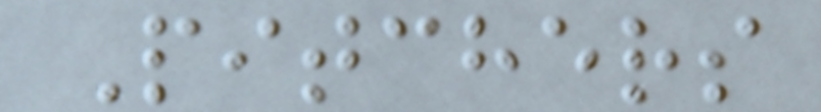Pitchers
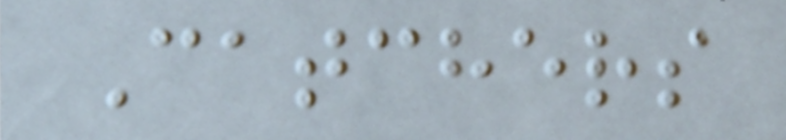Catchers
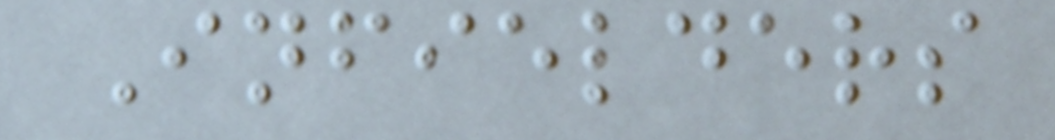Infielders
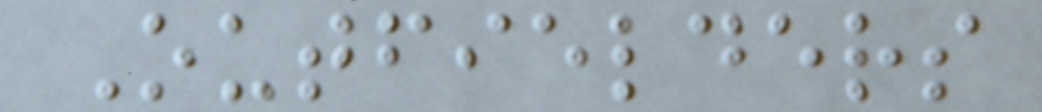Outfielders
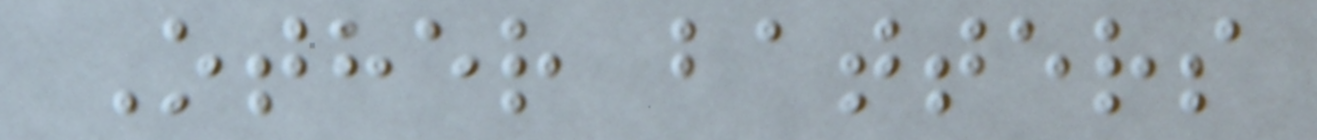Other batters
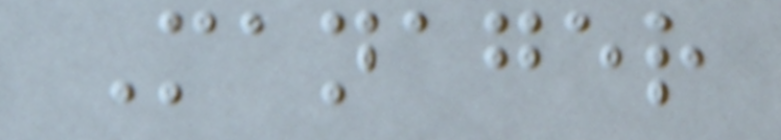Manager
